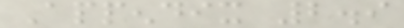Appendix 2.9
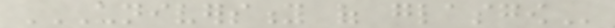UNIVERSITY OF GLASGOW
